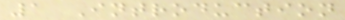1 Introduction
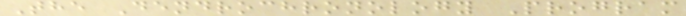The Dendrochronology Program
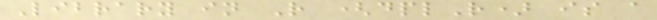Library in R (dplR) is a
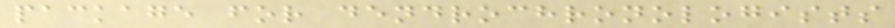package for dendrochronologists
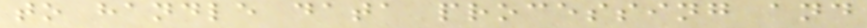to handle data processing and
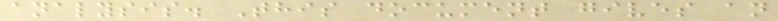analysis. This document gives an
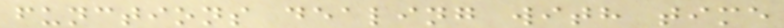functions dealing with time
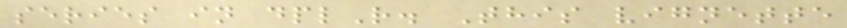series in dplR. This vignette
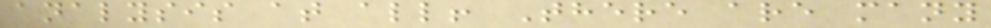analysis at all! There are many
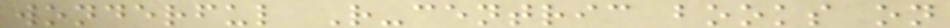wonderful R-centric books on
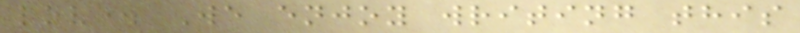love. We enjoy writing this
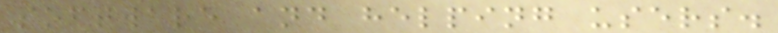software and helping users.
